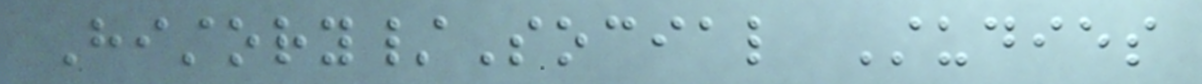History/Social Studies
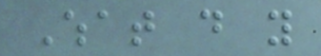What do you
